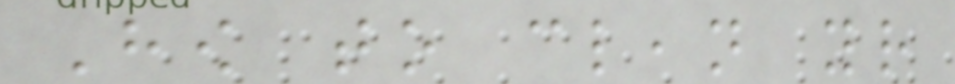How to clean your
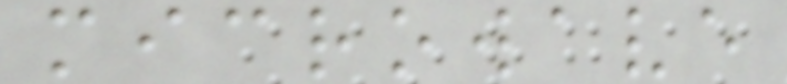microwave
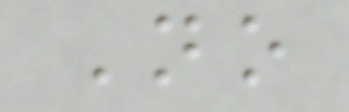No
